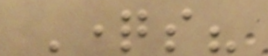Questions?
